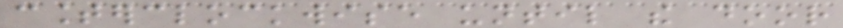counterclockwise until the door
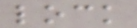lock
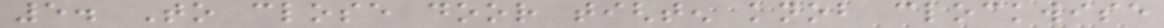5. To close door tighten knob clockwise
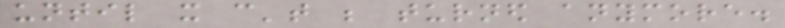until it can't be turned anymore.
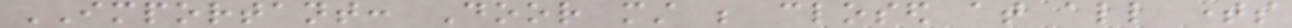IMPORTANT: Door must be closed at all times
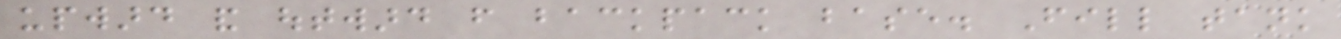upward and outward from backpack base. Fill tank
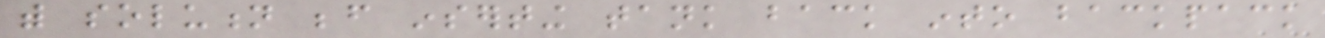with solution before inserting tank back into backpack
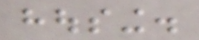housing.
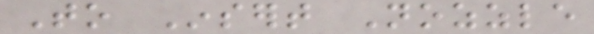To Insert Nozzle
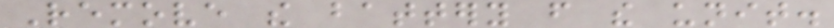Remove the battery from the unit.
